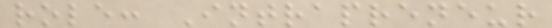role: Intrapreneur
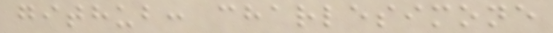github: charlesimone
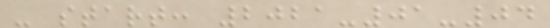- start: 2021-01-04
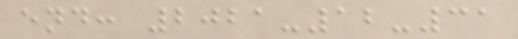end: 2021-12-31
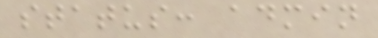status: admin
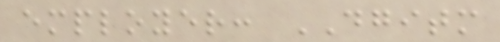employer: DGITM
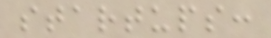startups:
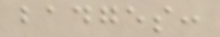badges:
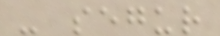- segur
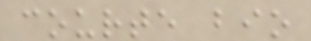courte bio
